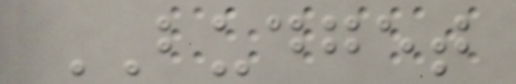BUDGET
